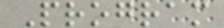Program
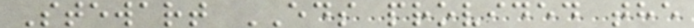Stewart EDS provided the
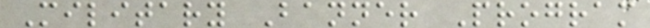Military Banner Program
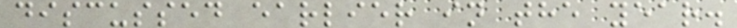discussed earlier in the year.
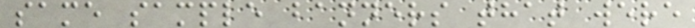same sample banners that were
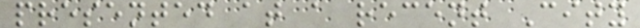presented at a recent City
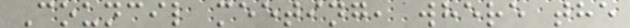Council meeting, where the
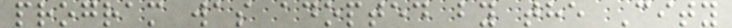program was adopted by the City
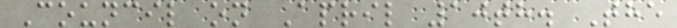Council on April 10th. The
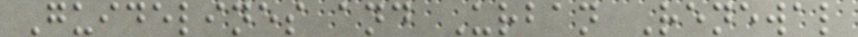Guidelines and Urban Renewal
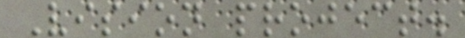Vision project.
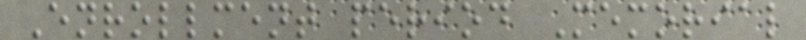Enrollment period Memorial
